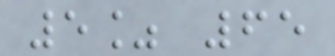5% 65
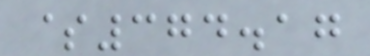$374.17
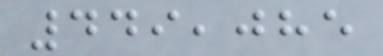449,085
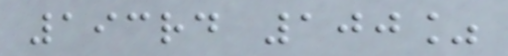193rd 100%
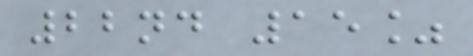22nd 15%
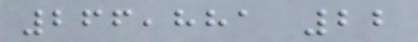266,881 22
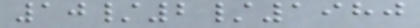10/2/1980
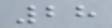28
